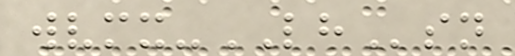wvmx-LHsn
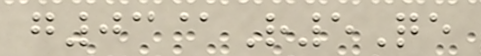g03@R5Qe
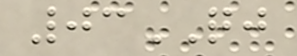03QJ
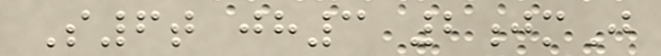S6t jh3 2jmJ
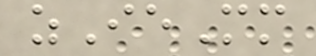zIeMm
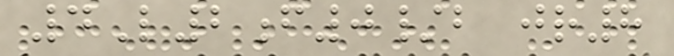4L2f0/b jr8
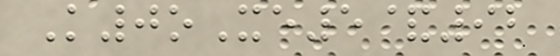K0oXe5&92
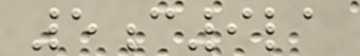5c9la
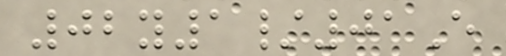02y1/01E
